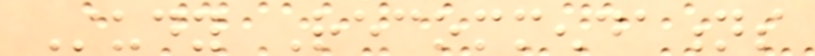Study Recommendations
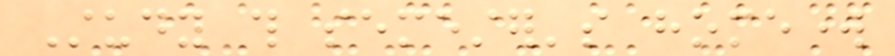Study this semester's homework
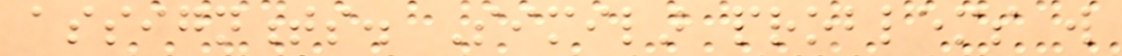assignments. Similar problems will
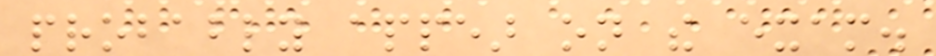probably appear on the exam.
